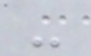-
